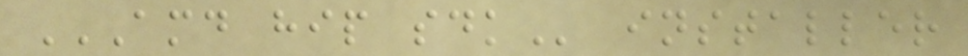AMD HIP SDK installer
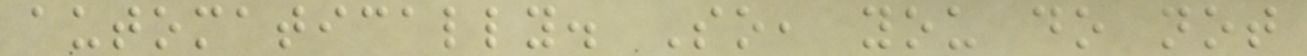automatically. So, you do not
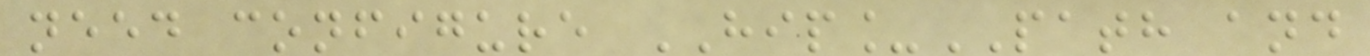need configure HIP_PATH and
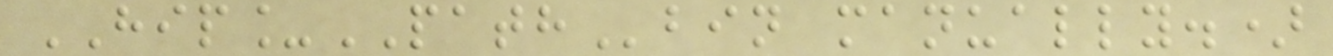HIP_PATHbin manually.)
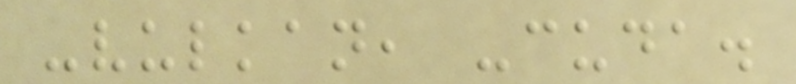-vulkan, -cuda.
